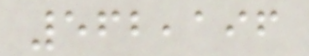562,196
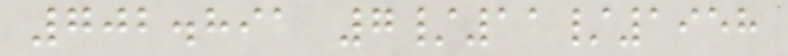702.891 7/11/1958
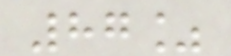87%
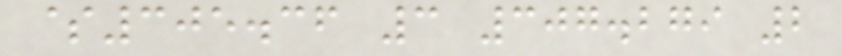$305.36 3 307.279 2
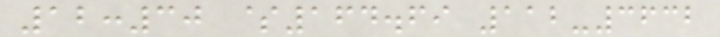12:30 $164.69 112-3632
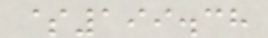$199.38
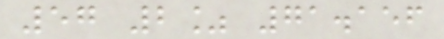57 2% 71.156
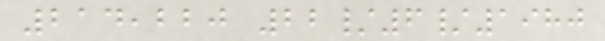214,220 22/6/1980
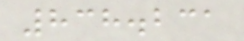838.231
